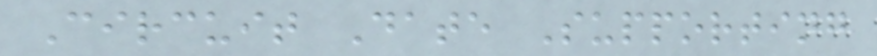Circuit Date Supporting
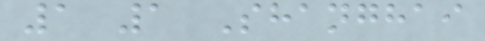1 1 Shanghai
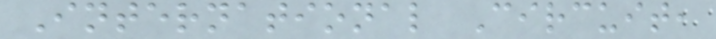International Circuit,
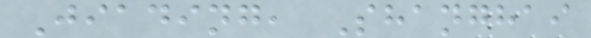Jiading, Shanghai
